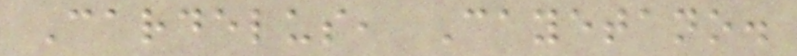Cardelus, Cayetano.
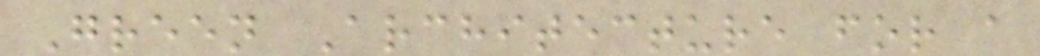Green Architecture for a
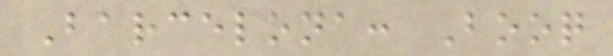Barcelona: Booq
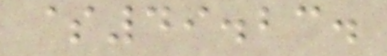$49.23.
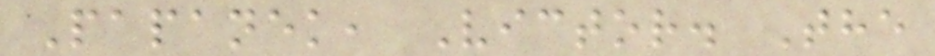Papanek, Victor. The
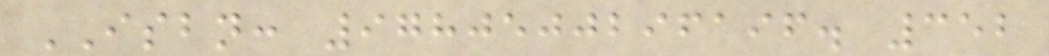ISBN: 9780500296196. 352
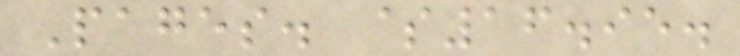Pages. $16.95.
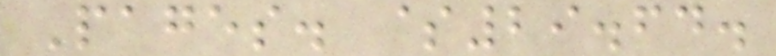Pages. $29.64.
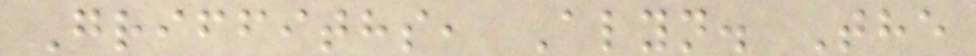Griffiths, Alyn. The
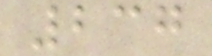237
